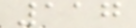117
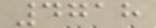4718
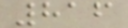816
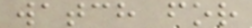watch for
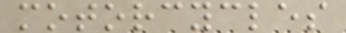motorcycles
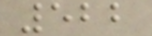522
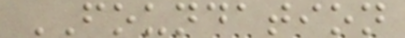FOUNDATION
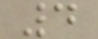4
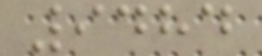9484
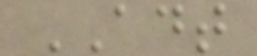ADT
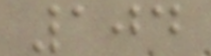104
